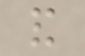and
